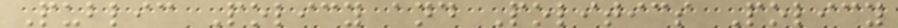Public Policy and Politics Policy
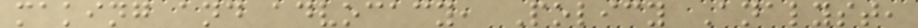making and advocacy, Policy Analyst,
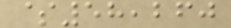$58,260
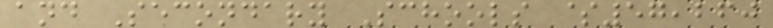and Secondary Schools $57,260
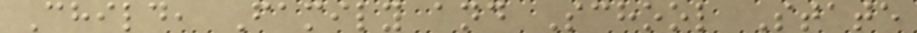Child, Family and School State
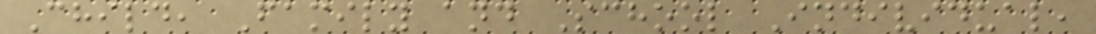Child, Family and School Individual,
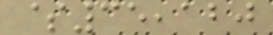$35,120
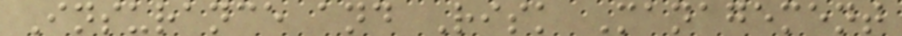Insurance and Risk Management
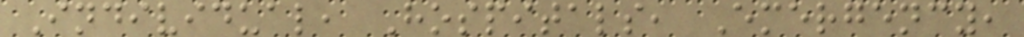Individual, Hospitals, Emergency,
